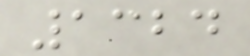1324
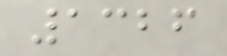1326
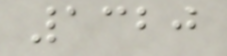1320
